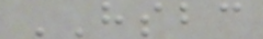HSBC
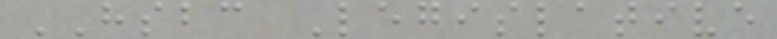HSBC Legislative
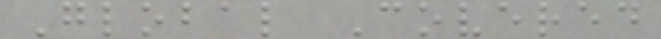Global Covered
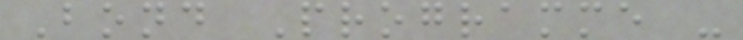Bond Programme -
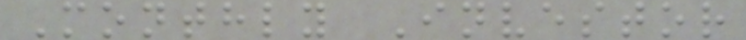Monthly Investor
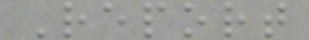Report
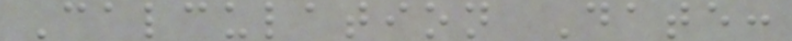Calculation Date:
